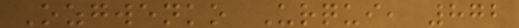Ozgwenko Urqui, 872
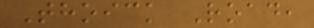Thoick Road,
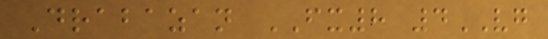Drabazan FX8 4VG
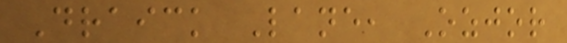Draick Lane, Ozjor
